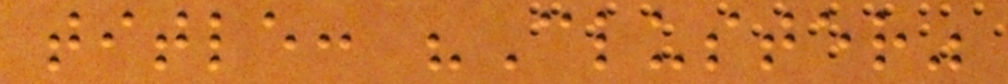title: "Cluster"
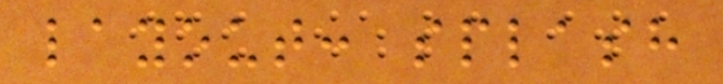layout: splash
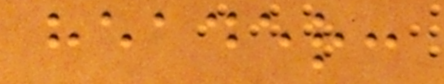header:
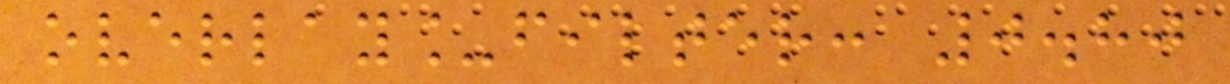overlay_filter: 0.80
